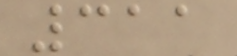311
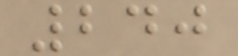240
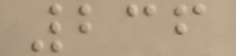236
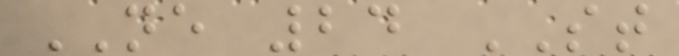NE 24 ST
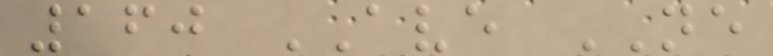160 AVE NE
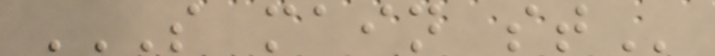S MAIN ST
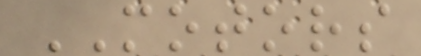MOTORS
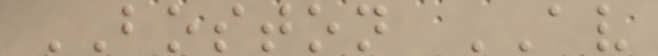BOSTON AV
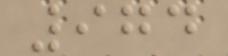974
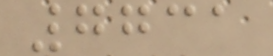7731
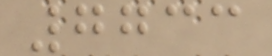7733
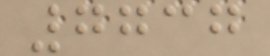7737
